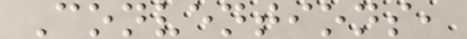Conventions,
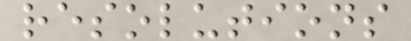resolutions
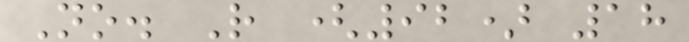No. R (92) 18
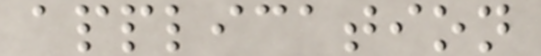application
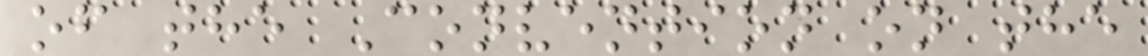of the Convention on the
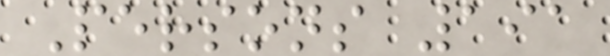Persons 191
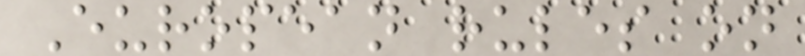European rules on
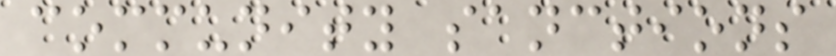community sanctions
